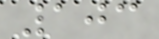103
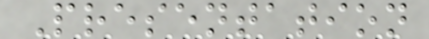Presentation
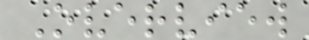Overview
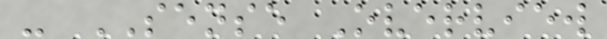- SENSE Overview
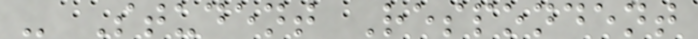- Student Respondent
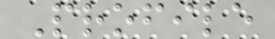Profile
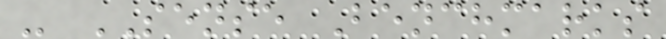- SENSE Benchmarks
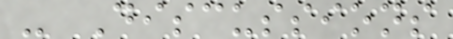- Discussions
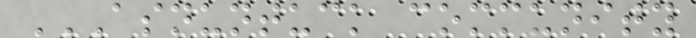ASNUNTUCK COMMUNITY
